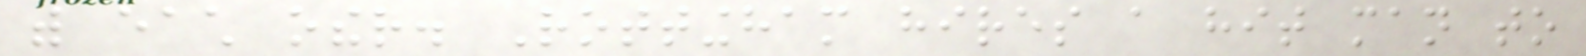with each other. Rottingham hires a hit man to
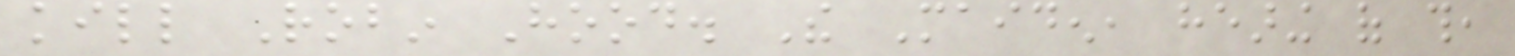kill Robin Hood. The Maiden, hearing of this,
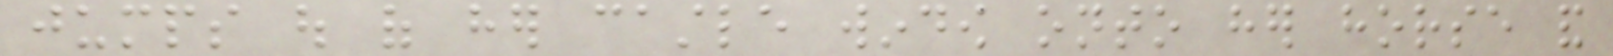jumps out of her castle window onto her horse and
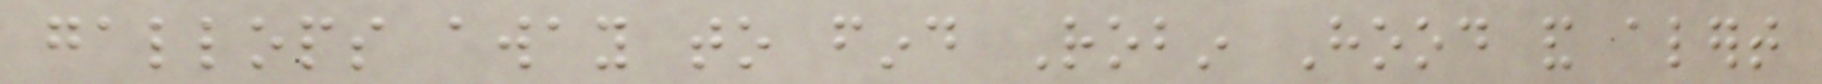gallops away to find Robin Hood and alert
